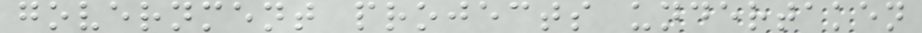government projects undertaken
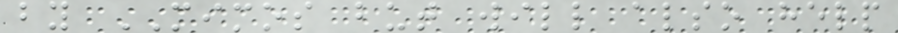by MIMOS but will also help
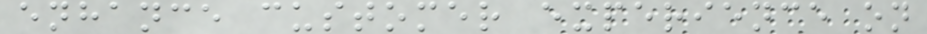enhance customer experience on
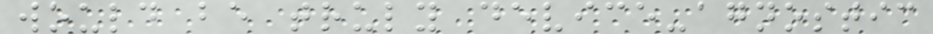would be truly device-agnostic
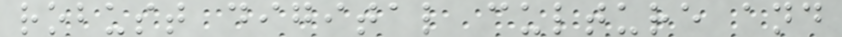robust digital culture and
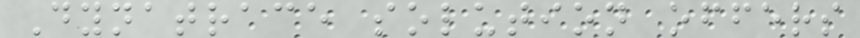Dynatrace solution offers
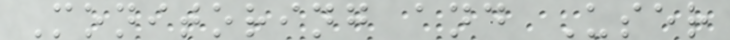Monitoring and User
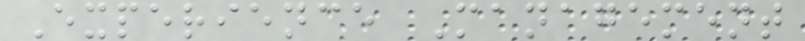Experience Management
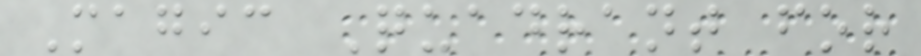Magic Quadrant for
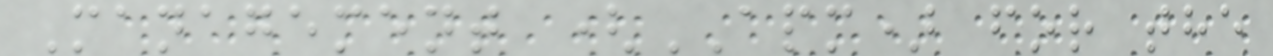Management (APM) for the
